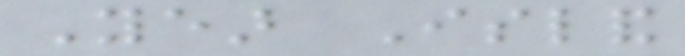Year Island
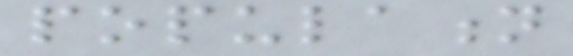population
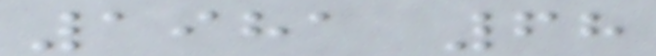1981 68
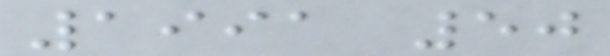1991 50
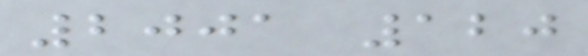2001 120
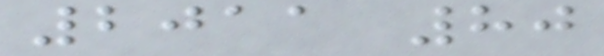2011 80
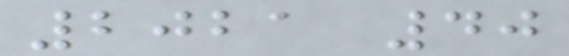2021 40
